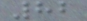82
